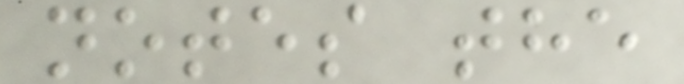notes the
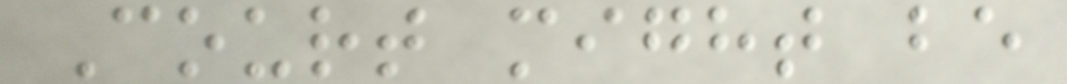Court might be
